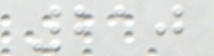210
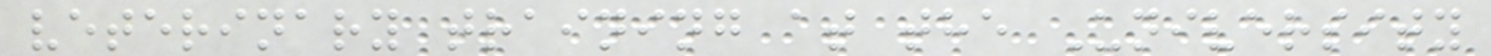veterinary training at the University
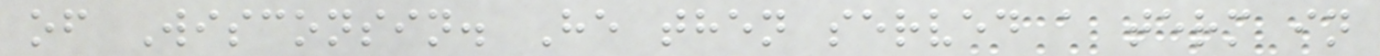of Wisconsin. He then served a term in
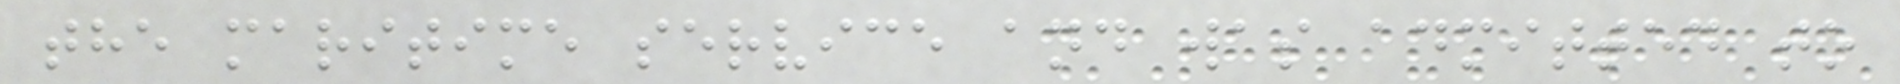the maritime service and was admitted to
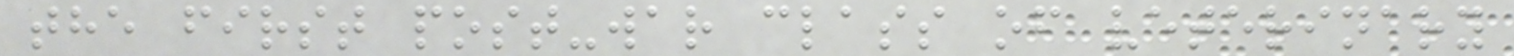the first post-war class of veterinary
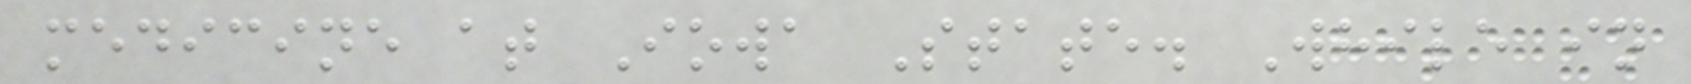medicine at Iowa State. While in
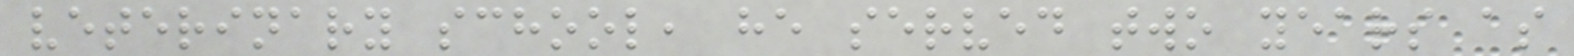veterinary school, he served two years as
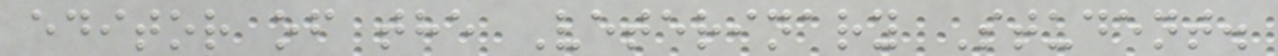editor of the Veterinary Student.
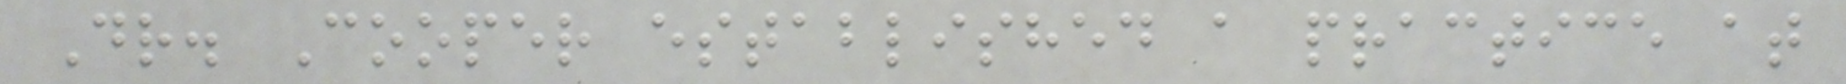Dr. Cooper established a practice at
